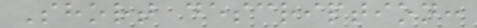Short description:
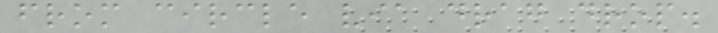from circle via drag drop.
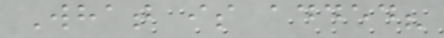What is added?
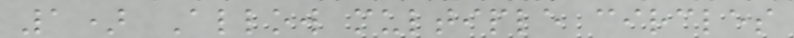1) Allow multiple circles
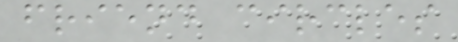friend circles
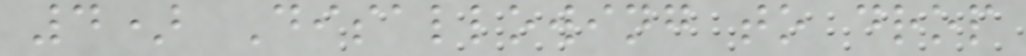4) Disallowing to drop
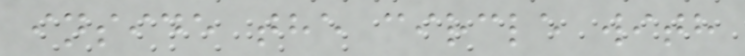inside the circle with
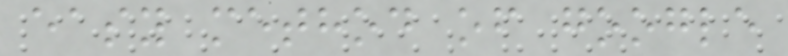easy method of google
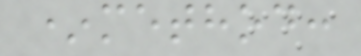*method:
